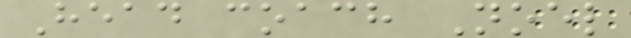Head coach Noel
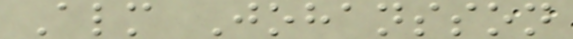Alm Johansson
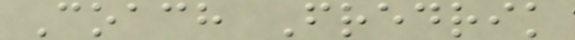Coach Fredrik
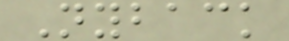Nyback
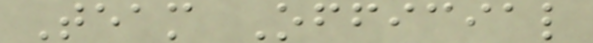Team Official
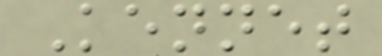Kennet
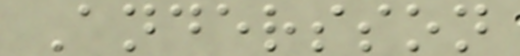Andersson
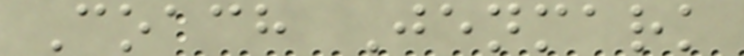Coach Jenmark
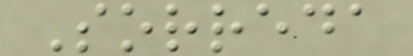Sorreda
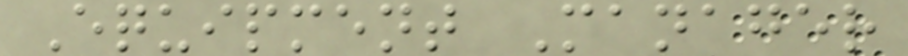Equipment Manager
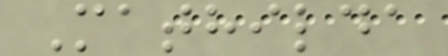Mathilda
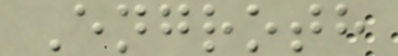Engroth
